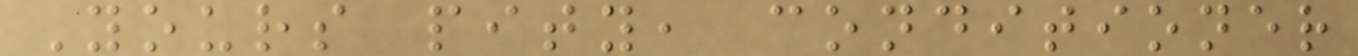Yours pity, conditioner
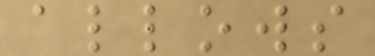allows
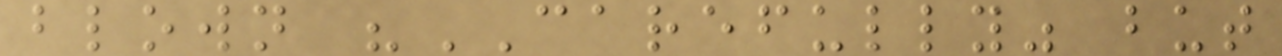blown "CAREFULLY" but
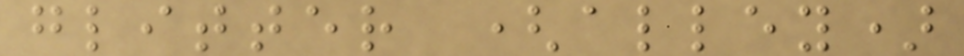glitter (alley)
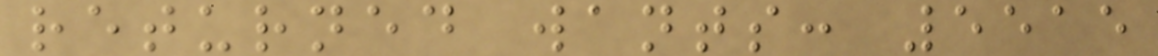returned wants: 5515
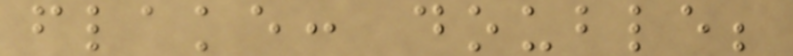flake: double;
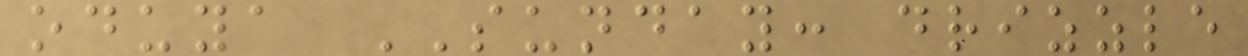oduya SUNDAY: drizzle
